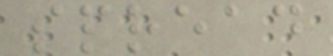spread
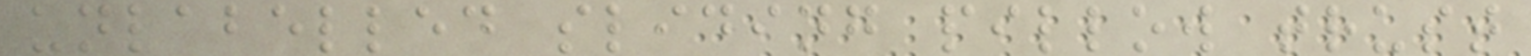unlabelled sliding pillow trust
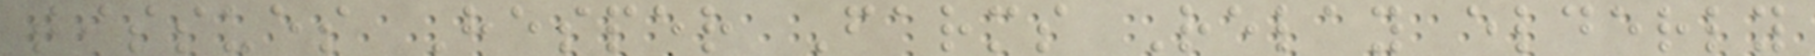tissues Hesper Farms Relay elderly
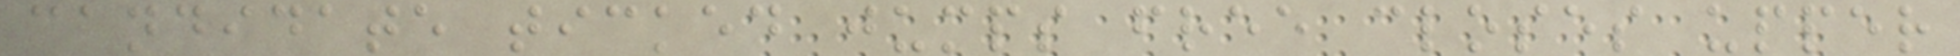candidate ticked jumps free closes upper
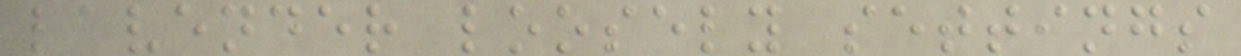lavender loosely settings
